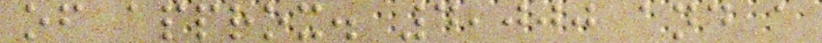of approx. 4,000 and a
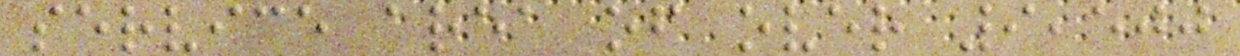service area of over 9,500
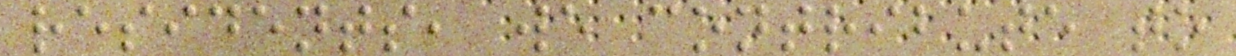residents, we contribute to
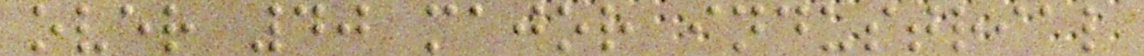over 40 major industrial
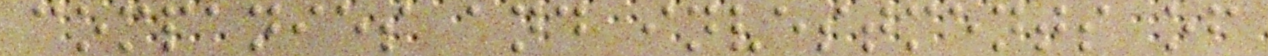companies and investments of
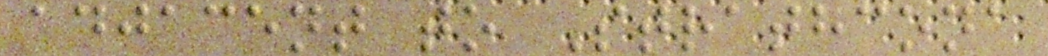adjacent to Strathcona
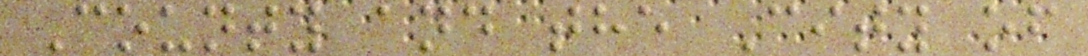County and the City of
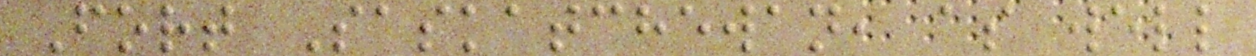Fort Saskatchewan, as well
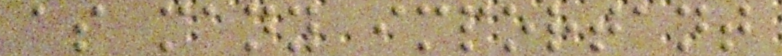as many important
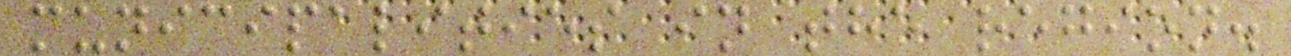municipalities in the region.
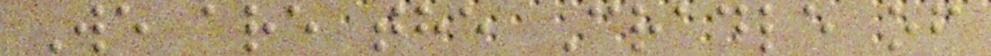We are the Cradle of
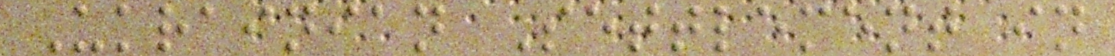Ukrainian Settlement in
